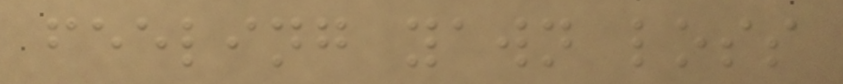feeling yawn loss
